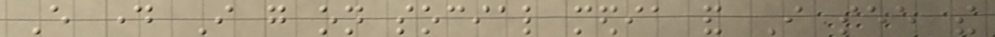Every day I go on social media and I see the
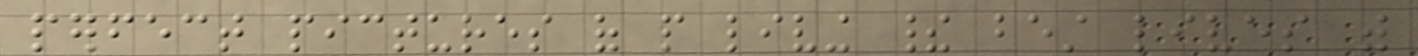perfect pictures of people living their best lives with
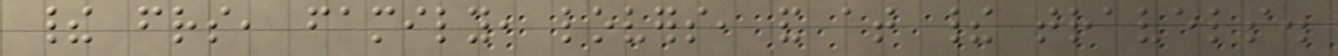their friends, family, lovers, and at their travels.
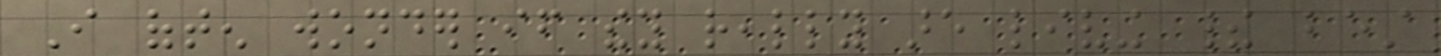I often wonder if they really are living their best
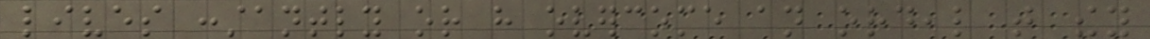lives constantly or have overcome an ordeal that they
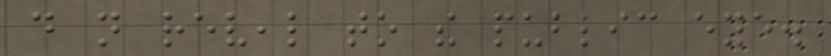do not reveal to the public eye.
